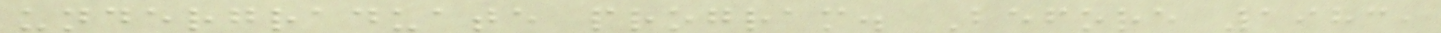undergraduate program. Before 1983,
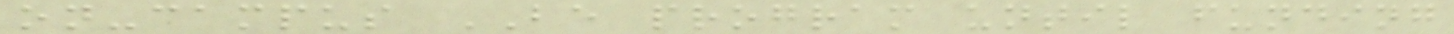on-campus BE program until funding
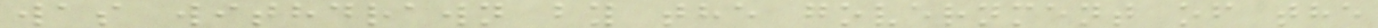was withdrawn by the government of the
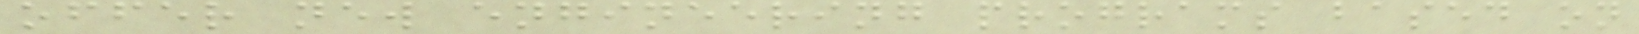offer new engineering programs based on
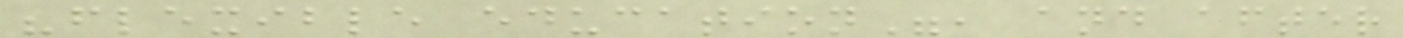"flexible education", and after
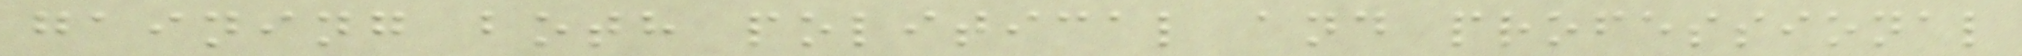gaining both political and professional
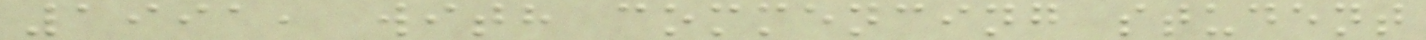1991, with commencing student
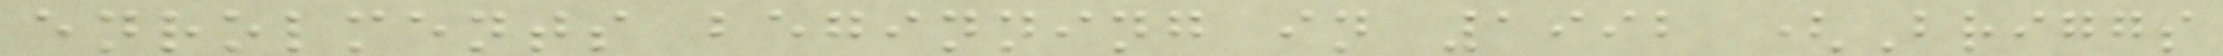enrolments beginning in 1992 (Briggs
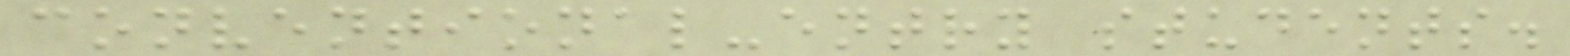conventional-entry students.
